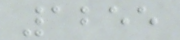1255
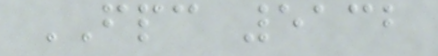FPC 5132
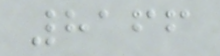8166
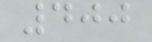400
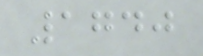1740
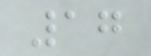17
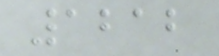1212
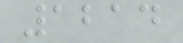1214
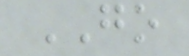GO
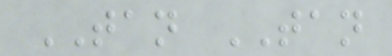TAN TAN
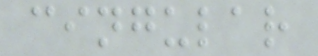cingular
